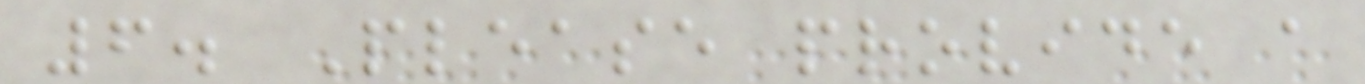6. Please provide a
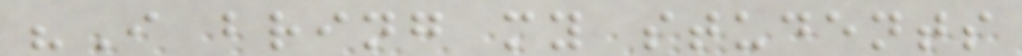"I bring my students
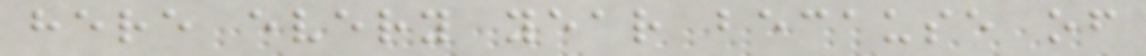here every year because of
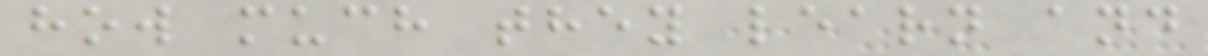how much they learn and
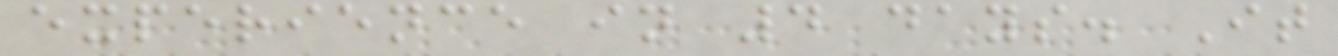experience in 4 days. It
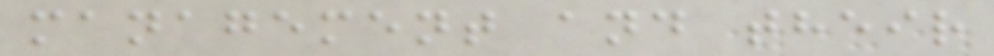management and their
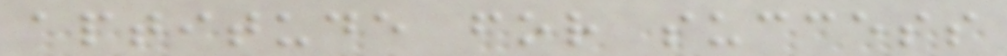aptitude for success
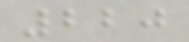220
